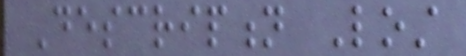Description Lost
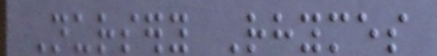Nursery Rhymes
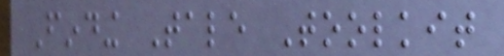Finding Tale Toolkit
